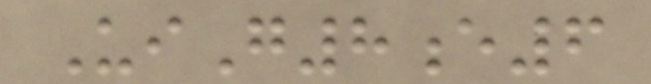UiG8e6
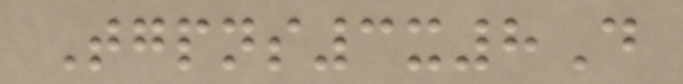Tgpns3x8D
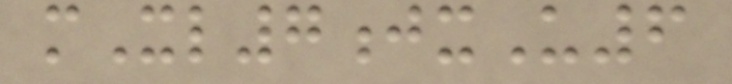mXl7jxU6
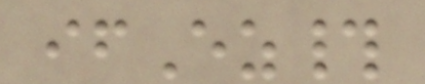ifEz#
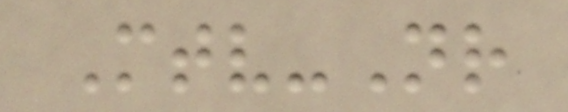Mtv-Nr
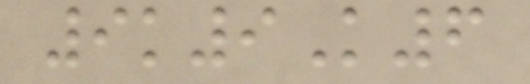9k9K6
